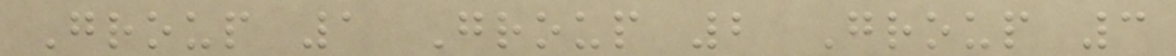Group 1 Group 2 Group 3
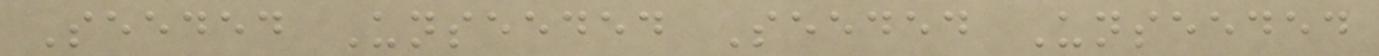Seeded Unseeded Seeded Unseeded
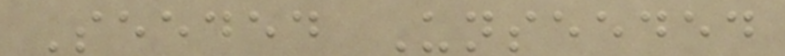Seeded Unseeded
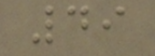49
